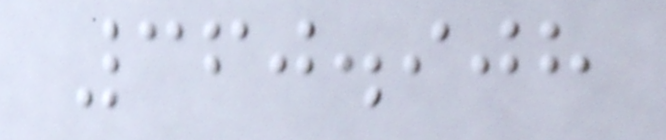360.908
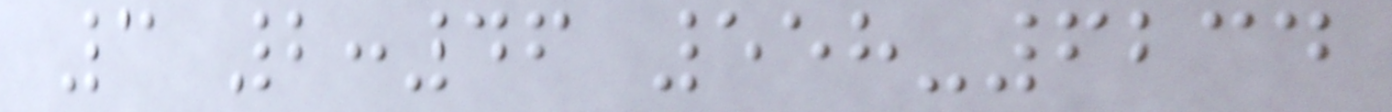3 2:46 558-6234
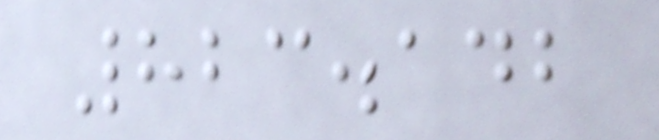823.142
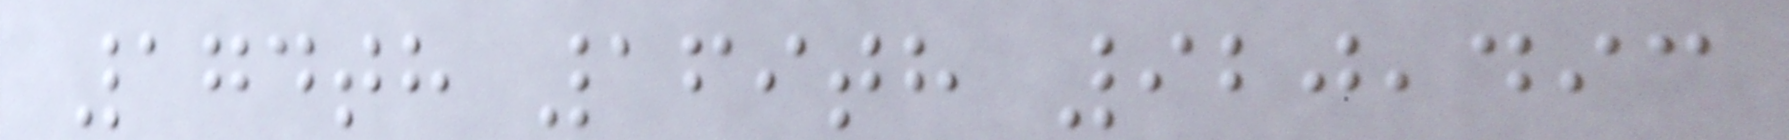174th 169th 920,493
